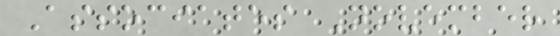Associates November
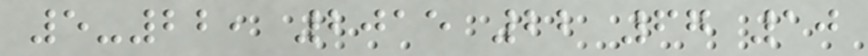5-22, 2015 22 67 10
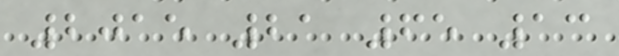2015 21 65 13
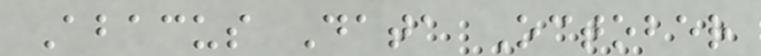Abacus Data October
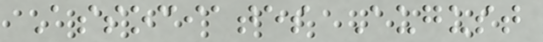Associates August
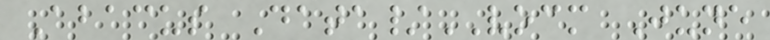Abacus Data/VOCM June
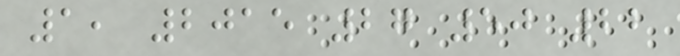1, 2015 27 50 22
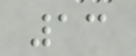13
